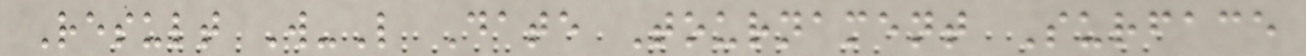Result W-L Date Tournament Surface
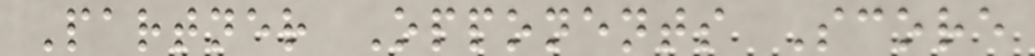Partner Opponents Score
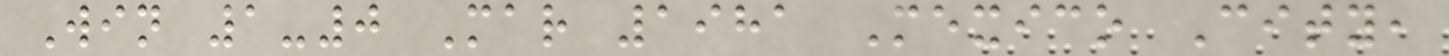Win 1-0 Mar 1981 Mexico City,
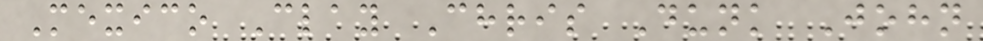Mexico Clay Chris Dunk John
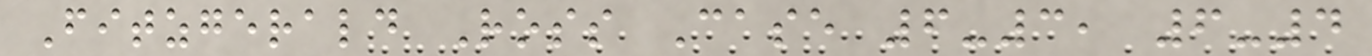Fitzgerald Ross Case 6-3, 6-4
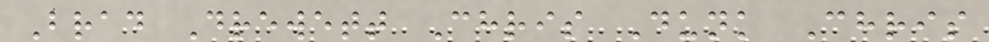Brad Drewett Chris Dunk Chris
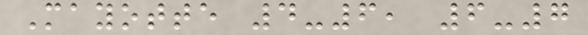Mayotte 4-6, 6-7
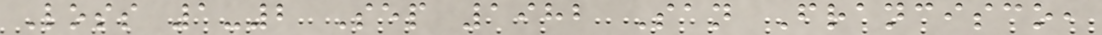Loss 1-2 Sep 1982 San Francisco,
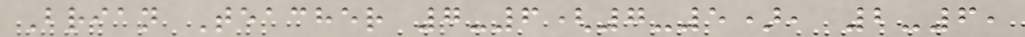Brian Teacher 7-6(7-5), 2-6,
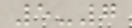5-7
